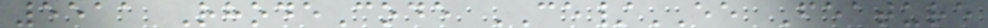5511 RhodeCode CE/EE Feature
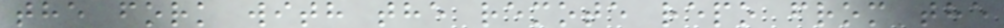the fork with the remote repo from the
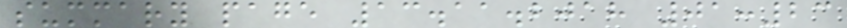summary page 13.11.2018 01:23
